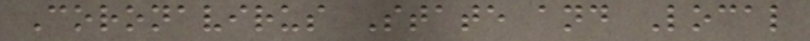Coronavirus State and Local
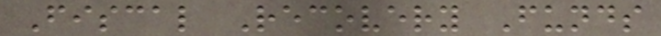Fiscal Recovery Funds
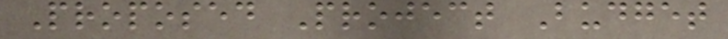Proposed Project Budget
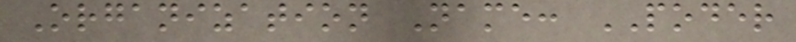Organization Name: PODER
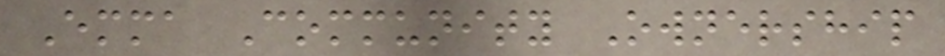Emma Community Ownership
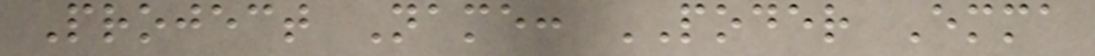Project Name: PODER Emma
